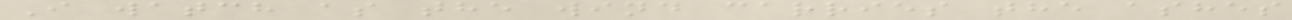I watch as the wind carries the ashes
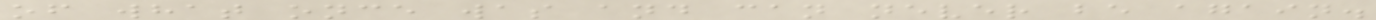of what once was and can never be again.
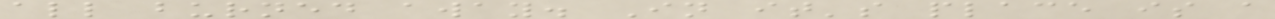all burned away. In it's place is a
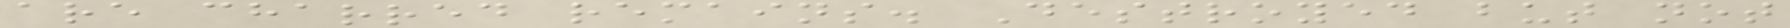are charred remains. Destroyed but not
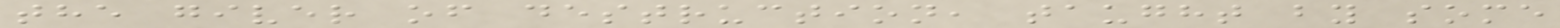the giver of destruction, taught by some
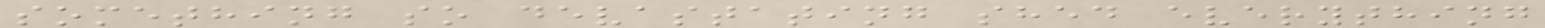something so devastating shed everything
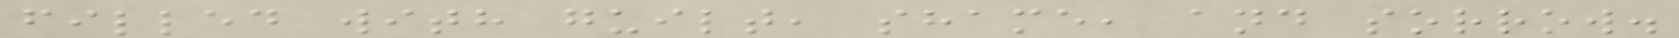filled with guilt, shame, and sorrow.
